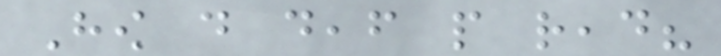How do deaf people read?
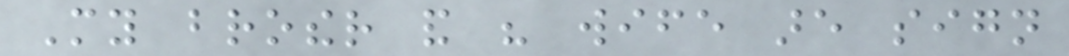My brother and his wife are sign
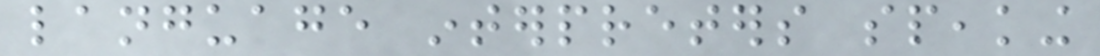language interpreters speaking
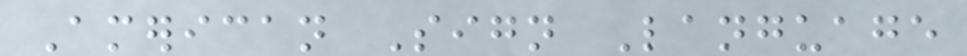American Sign Language
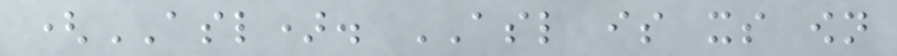(ASL). ASL is its own
